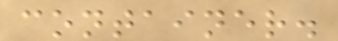container.
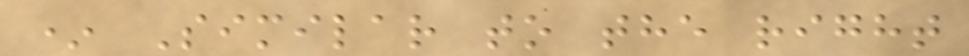* Similar to the right
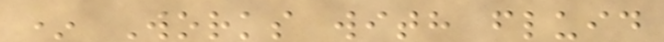* Works with fluid
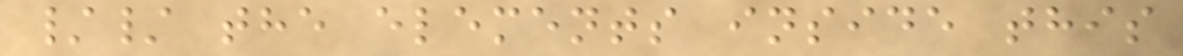// the elements inside this
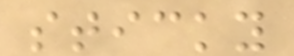sticky
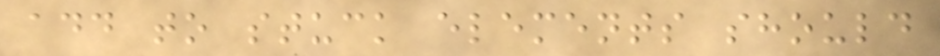add to stuck elements should
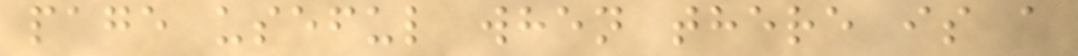page useful when there is a
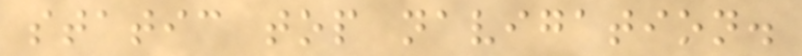static top navigation.
